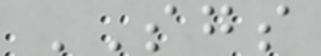SGS
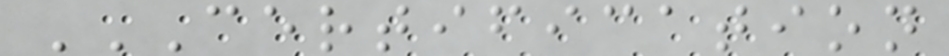CERTIFICATION
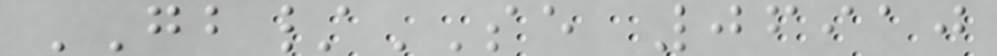GB/SE 06910
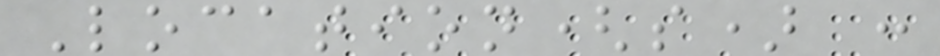Location(s) :
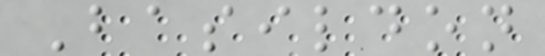Basildon
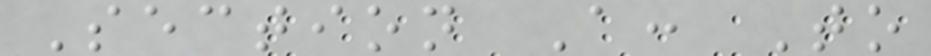Section A: To
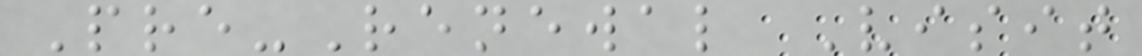Pre-Renewal Visit
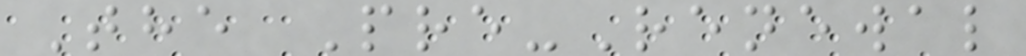The Pre-Renewal
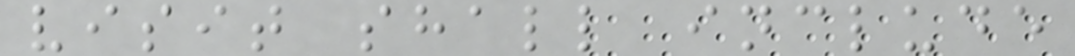visit shall include
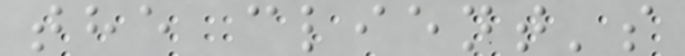the client's
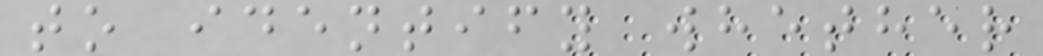to identify whether
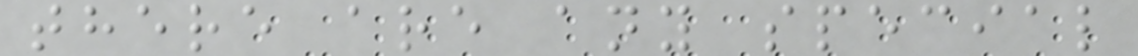there are any special
